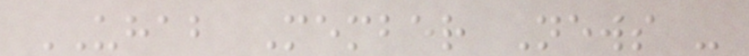UHAB Member News -
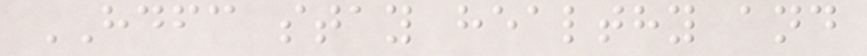HDFC stay healthy and
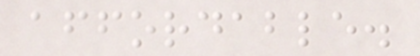affordable.
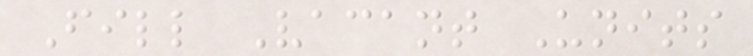Fill Vacant Units
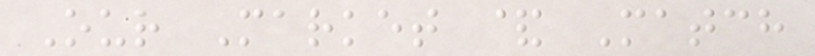Our Market & Match
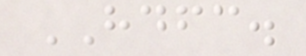HDFC.
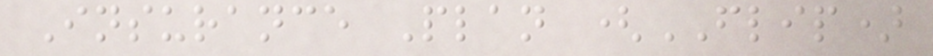Insurance Plan (FLIP)
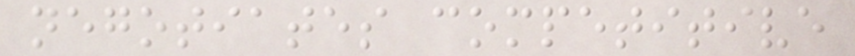negotiates competitive
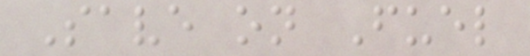Save on Fuel
